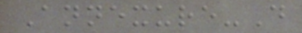Annexure-D
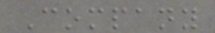Company
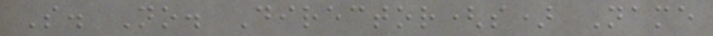S. No. Director(s) Name
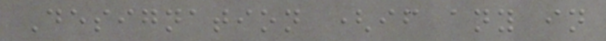Designation (if any in
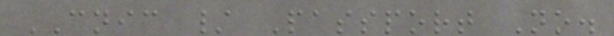CNIC / Passport No.
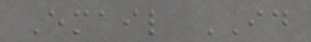Email ID
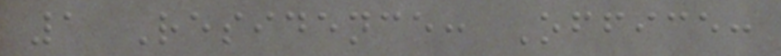1 Residence: Office:
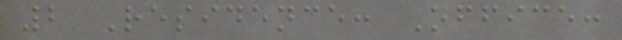2 Residence: Office:
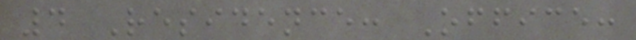4 Residence: Office:
